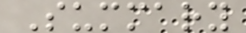Summary
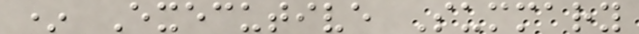* Executive Summary
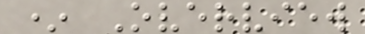* Overview
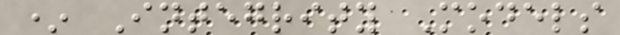* Integrity Models
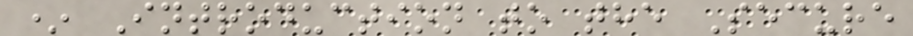* Introduction to the Secure
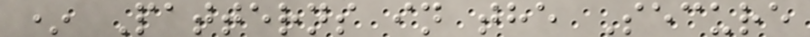* Patterns in the Secure
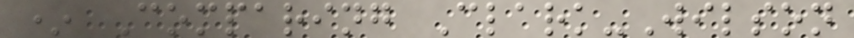* Comparing Clark-Wilson
